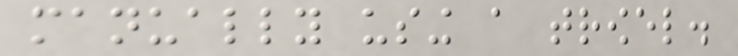manually using a trowel.
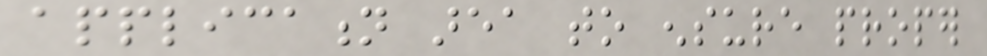application area to ensure proper
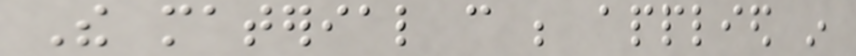The material can be applied in
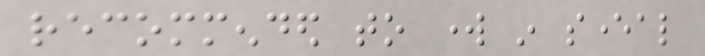recommended to work in several
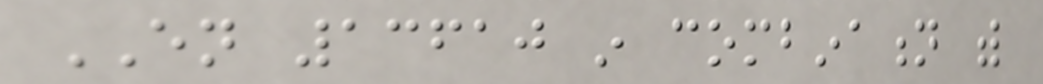EN 13610 in combination with
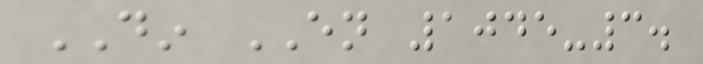DIN EN 1045-3.
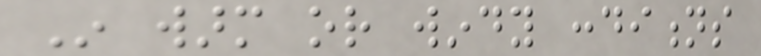In warm or windy conditions
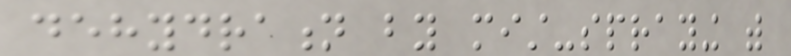dehydration by mist-spraying with
